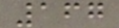167
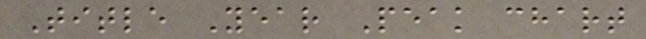Title Year Peak chart
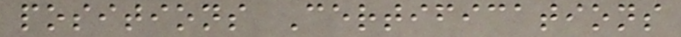positions Certifications
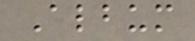Album
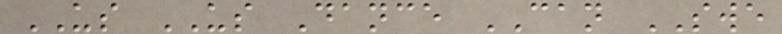US US Dance CAN SWE
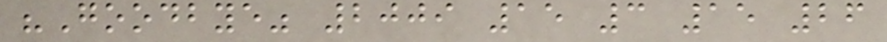"Goodbye" 2009 15 3 15 26
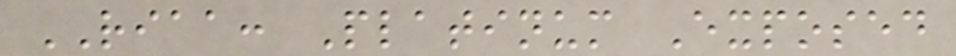RIAA: Platinum Exposed
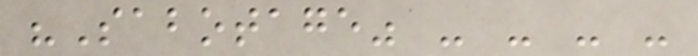"Sabotage" - - - -
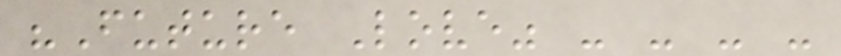"Future Love" - - - -
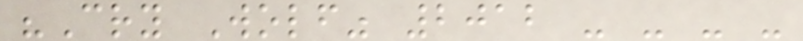"Cry Wolf" 2012 - - - -
